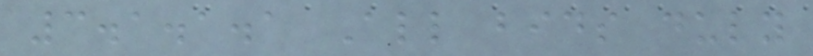3.1.1.1 All bids duly
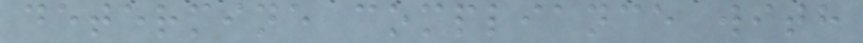determine compliance with
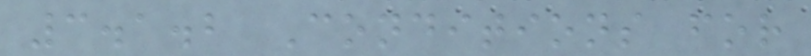3.1.2 Conditions for
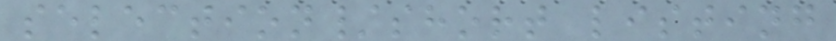selection/short listing
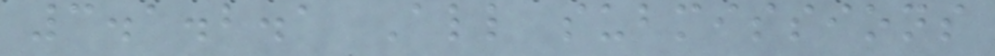3.1.2.1 All submissions
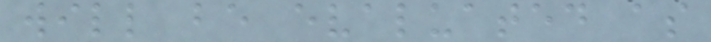will be evaluated as
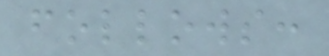follows:
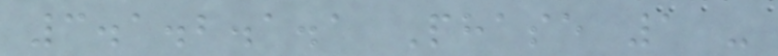3.1.2.1.1 Phase 1 -
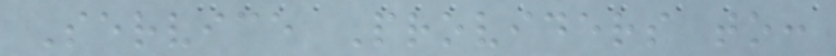Service Providers to:
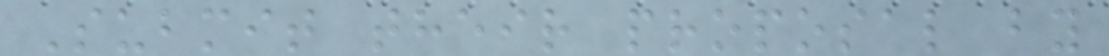Submit their proposal by
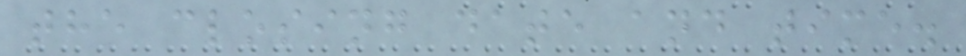the closing date and time.
